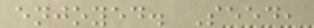enjoyed. Seed,
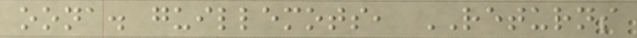oona. guillemots, RETURNS
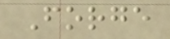Forge
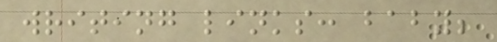writing links: baby;
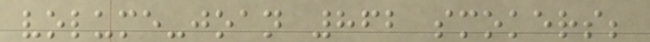volume-joan 862 smokers;
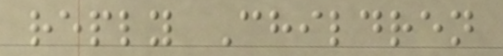reply Children
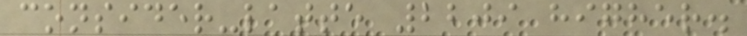consider-latte 2209 higher.
